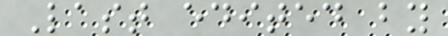Last edited by
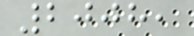2008,
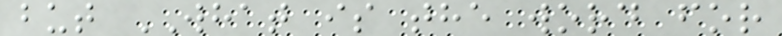but WHAT is the word for
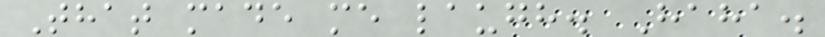That made me laugh. Haha.
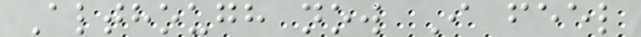Although now I feel
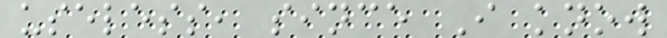useless, since I know
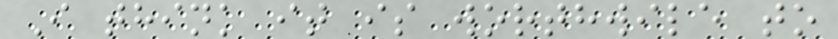I think it is worthwile to
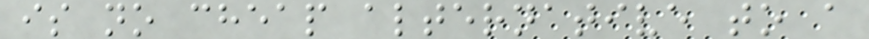is no cheap alternative to a
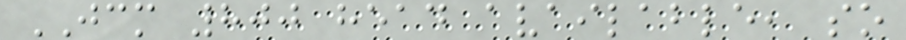JCM 800 head available, so
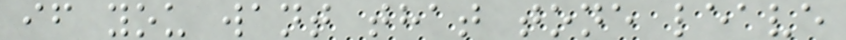if you want that tone leave
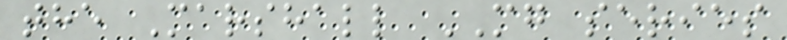the Marshall MG series
